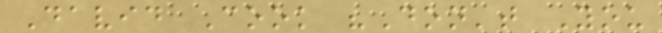David Cook "Don't You
